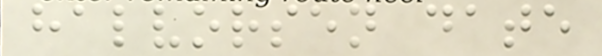halvorsen date
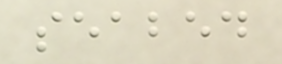seabed
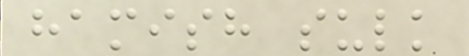hamish sulk
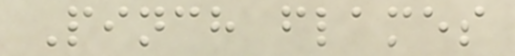Pinch flames
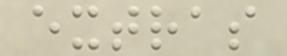extras
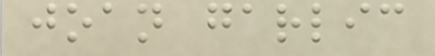joan garlic
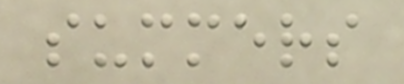summers
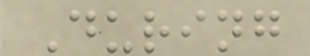During
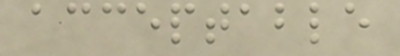acceptable
